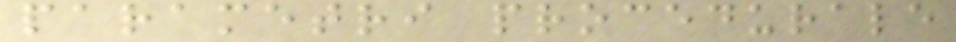parametri procedurale
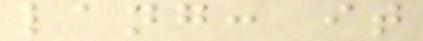lang: it
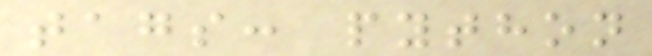tags: python
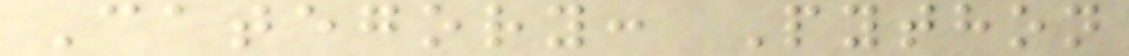Category: Python
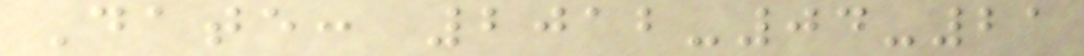Date: 2012-04-21
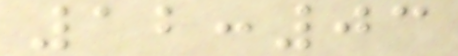12:03
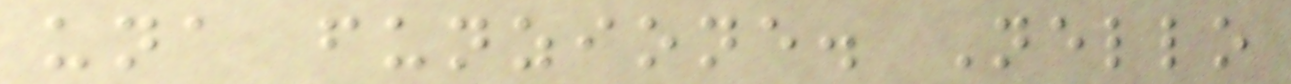una funzione. Nello
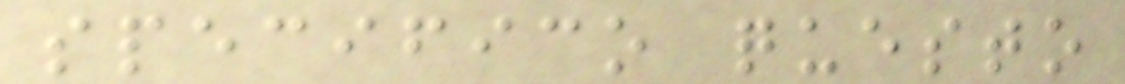specifico questo
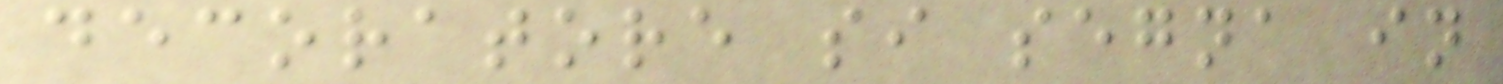decoratore si segna in
